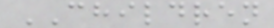CHILDREN
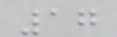17
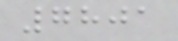7801
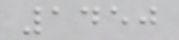1450
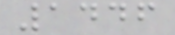1446
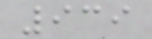939
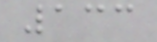133
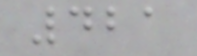421
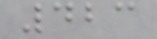423
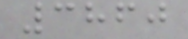3860
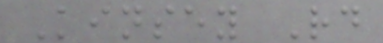Kinsey Rd
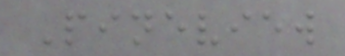Pineview
